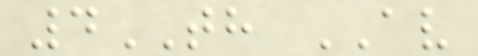4TH AV
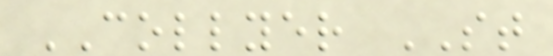COLLYER ST
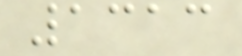1313
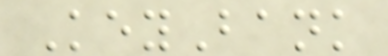KeyBank
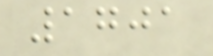1701
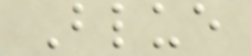Blue
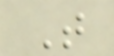T
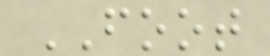FOOT
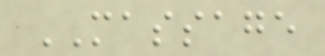MASSAGE
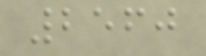2560
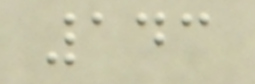143
